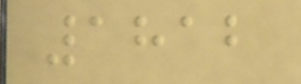1812
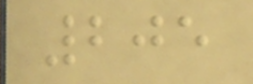205
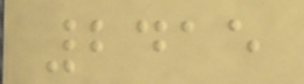2415
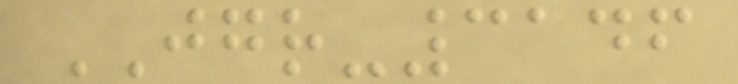JGR-3146
